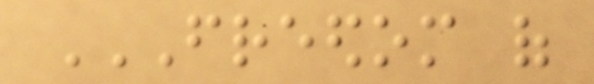FREEDOM OF
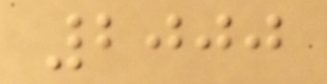2000
